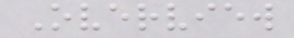Overview
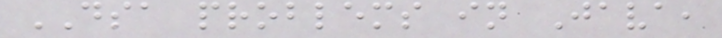DSA problems in Java,
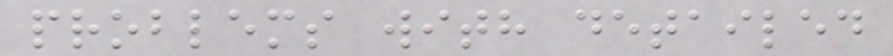problems with detailed
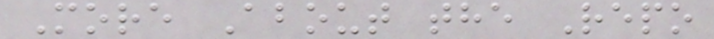More About the Repo
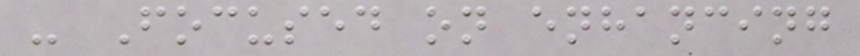- Focused on enhancing
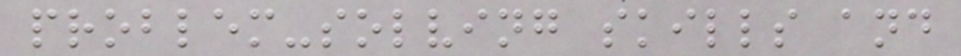problem-solving skills and
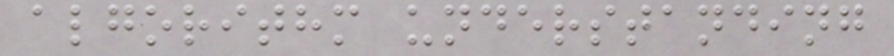algorithm understanding
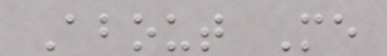About Me
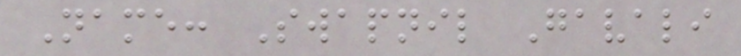Name: Swapnil Gavali
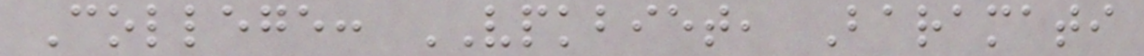College: VPKBIET, Baramati
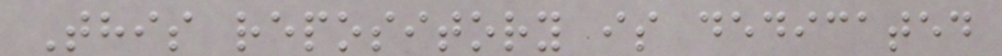This repository is dedicated
